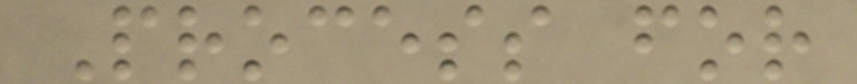Process for
